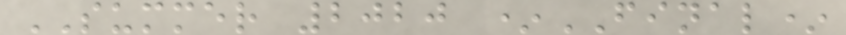SUMMER 2020 *FINAL*
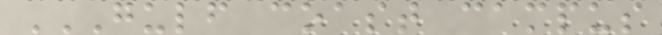GULF COAST CAMPUS
